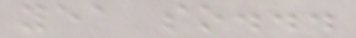yea so...
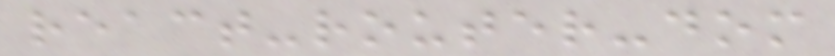react-router-dom
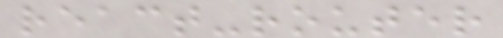react-router
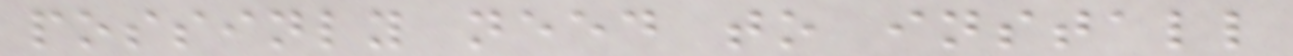possinly need to install
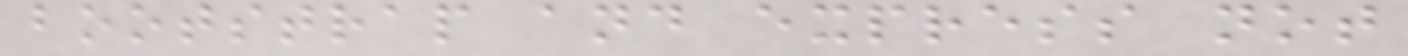bootstrap and express not
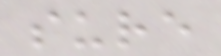sure
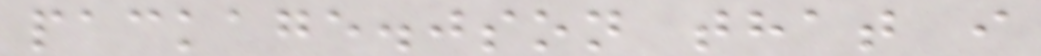package.json that i
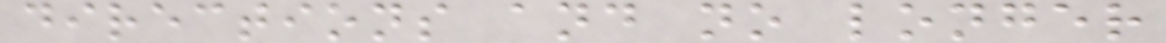directions and no longer
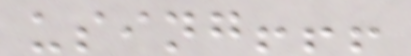using!!!
